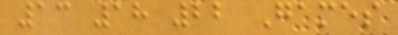13 18 22 Games
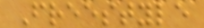Freestyle
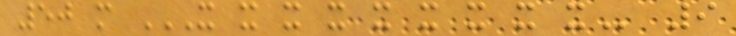50 m X X X X X X X X X 9
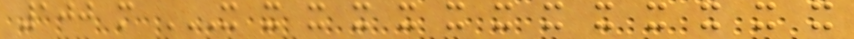100 m X X X X X X X X X X X X X
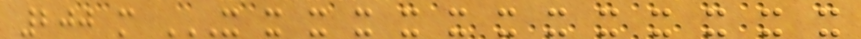200 m X X X X X X X X X X X X X
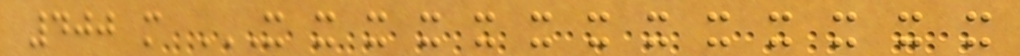400 m X X X X X X X X X X X X X
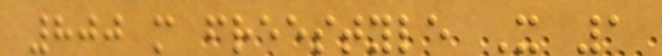800 m freestyle X 1
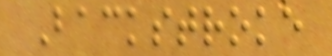Backstroke
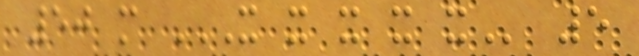50 m X X X X X 5
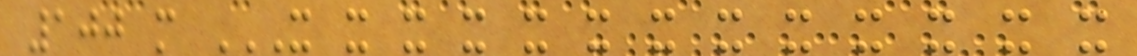100 m X X X X X X X X X X X X X
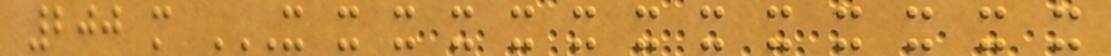200 m X X X X X X X X X X X X X
